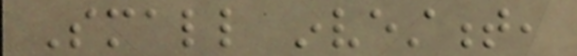Small investment,
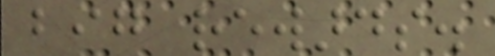big rewards.
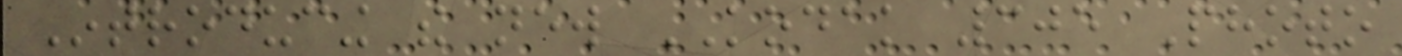Introducing the new KODAK 305 Photo
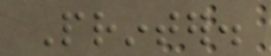Printer.
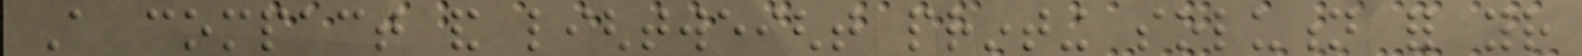A compact and lightweight printing solution for your
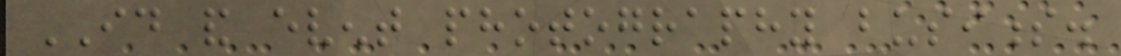ID and event photography business.
